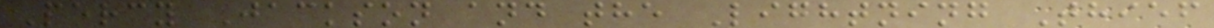Percy Jackson and the Lightning Thief
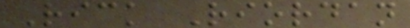Rick Riordan
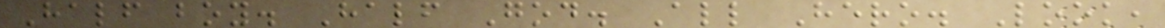Half boy. Half God. All Hero. Look,
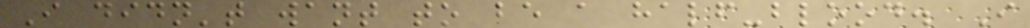I didn't want to be a half-blood. I
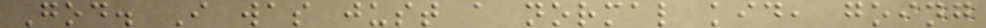God. I was just a normal kid, going
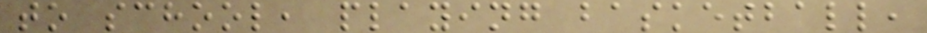to school, playing basketball,
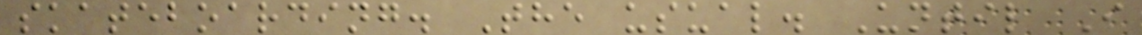skateboarding. The usual. Until I
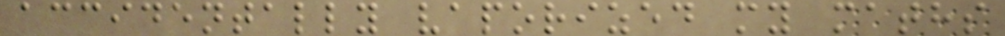accidentally vaporized my maths
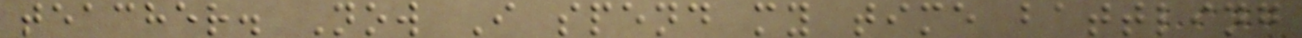teacher. Now I spend my time battling
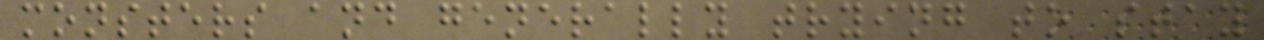monsters and generally trying to stay
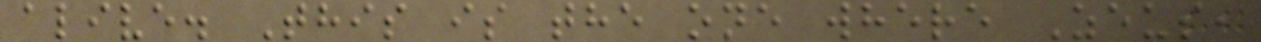alive. This is the one where Zeus,
